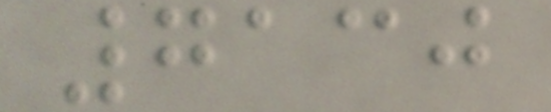7130
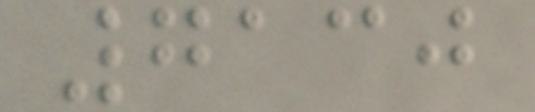7130
